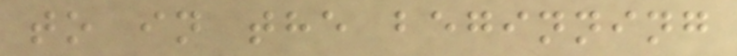to in the beginning
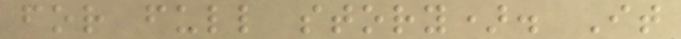for full story). It
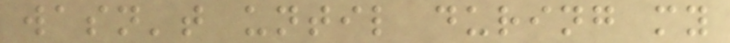wasn't until during my
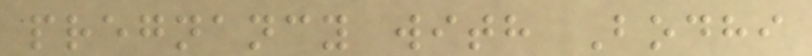pregnancy with Bodhi
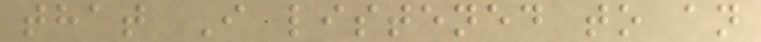that I listened to an
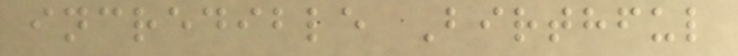incredible Birthful
